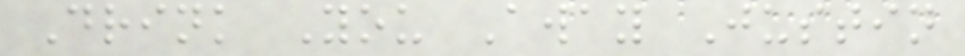Drink You Away Justin
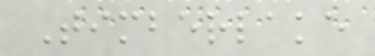Timberlake
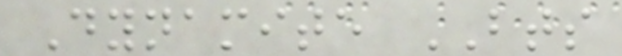Dynamite BTS
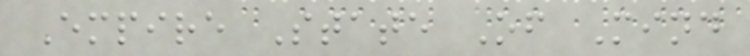Empire State Of Mind
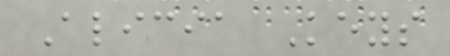Alicia Keys
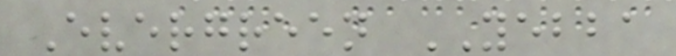Evergreen YEBBA
